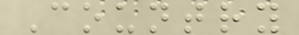Country
